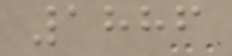1886
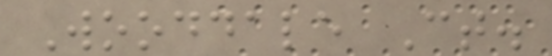Wooddale Ct.
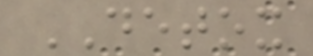DETOX
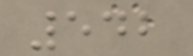542
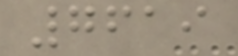7619
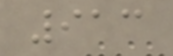913
